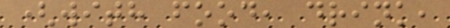(with food, drink,
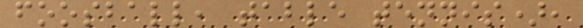foosball, table tennis),
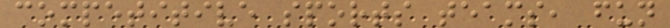competitive sports teams, fun
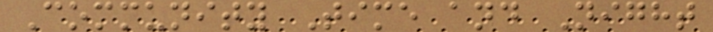Community Time and Night
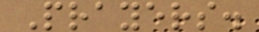Prayers.
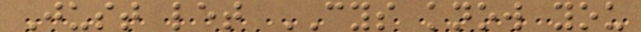Just let CYS know you
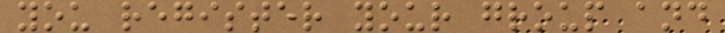you register your group and
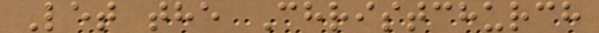Let the Christchurch
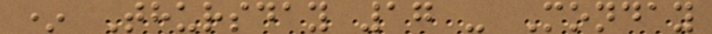* Thursday 17 - Monday
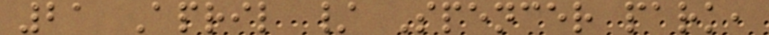21 April / Spencer park,
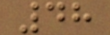48
